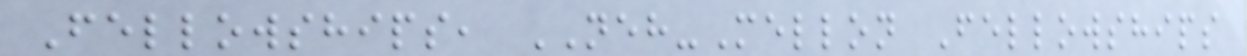Fellowships, NEH-Mellon Fellowships
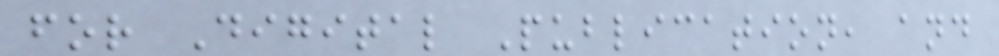for Digital Publication, and
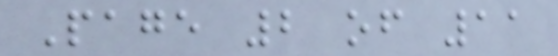Page 2 of 11
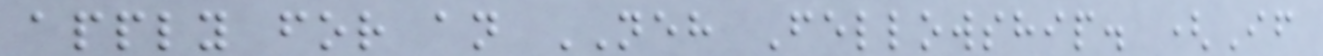apply for an NEH Fellowship. (If
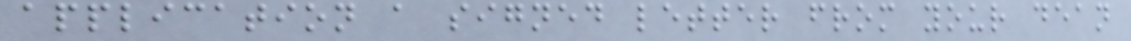application a signed letter from your dean
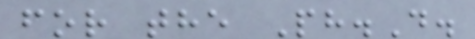for the Ph.D.
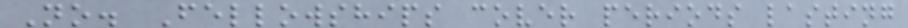No. Fellowships cover periods lasting
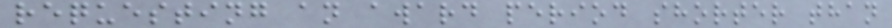requesting an award period shorter than
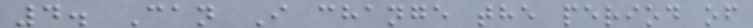4. Can I change the period of
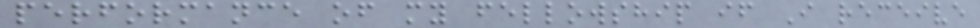performance of my fellowship if I receive
